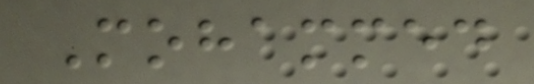Mohammed
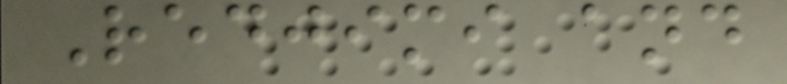Redjimi and
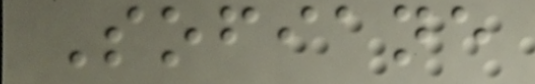Sofiane
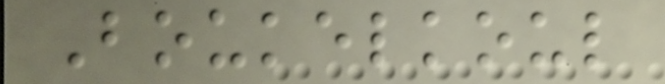Boukelkoul
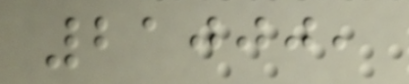21000,
